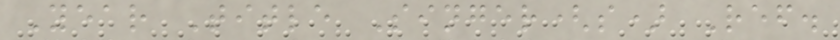Year Title Singer(s) Ref.
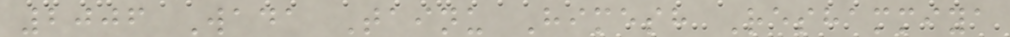2006 Wada Tainu Himesh Reshammiya
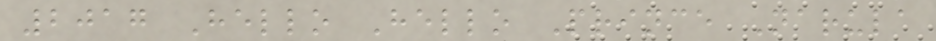2017 Hello Hello Prince Narula
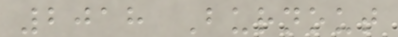2018 Burnout
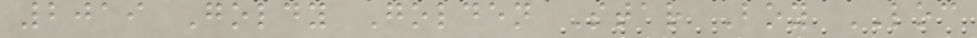2019 Goldy Golden Star Boy LOC
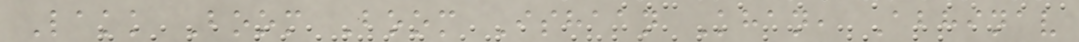Lakk Boom Boom Ishaan Khan, Abhinav
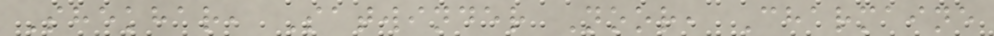Shekhar, Satwinder Noor, Charmaine
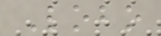Lobo
